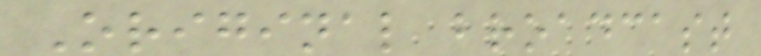Original broadcast
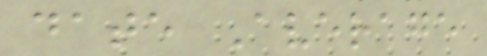date Average
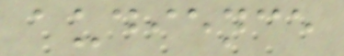audience
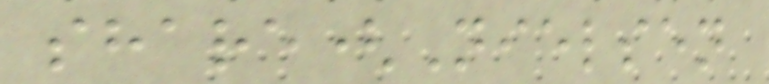share(Nielsen
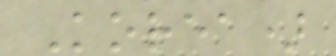Korea)
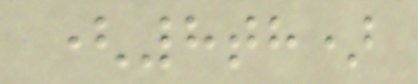(8th)
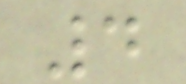4
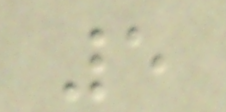5
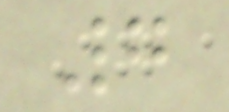7
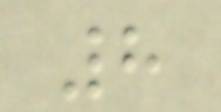8
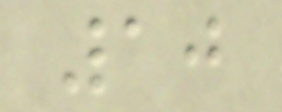10
